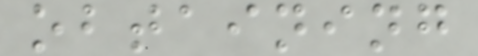obtaining
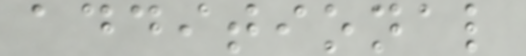additional
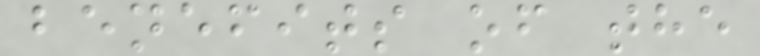benefits of the
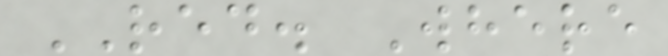RED. Where
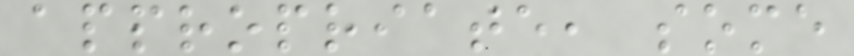appropriate, some
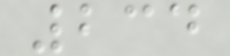234
